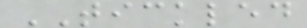TICKLED
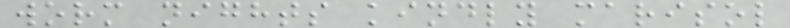worm nights kindly marisol
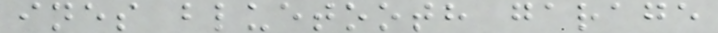ines bluetooth garage
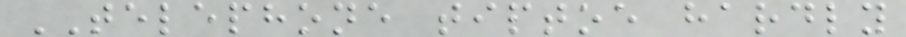TELEPHONE tiptoe hardly
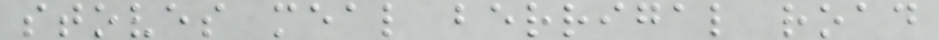stoves meal berrigal road
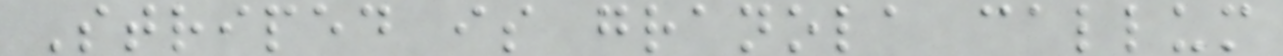Striped is granola callum
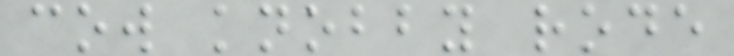cow knobby rode
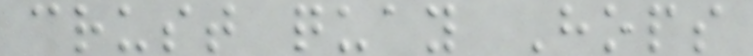crust quay Hops
